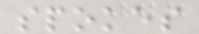spokes
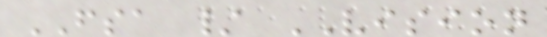FSA / VISION
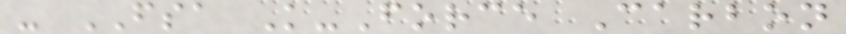- FSA K-Force Carbon
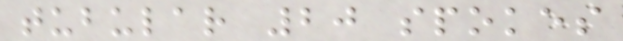tubular 20 spokes
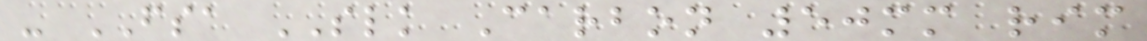- FSA SLK Carbon 50mm rim
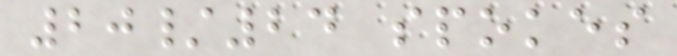20/24 spokes
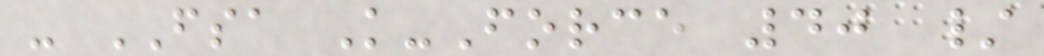- FSA K-Force 40 /
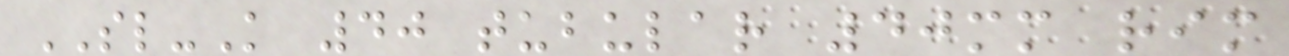SL-K 40 tubular 40mm rim
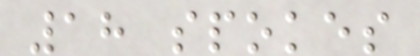18 spokes
